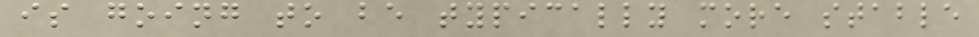is going to be typically more stable
